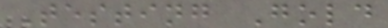Testing Gold
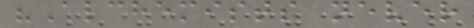"Alchemists never
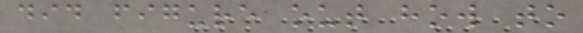did figure out how to
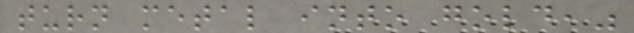turn metal into gold,"
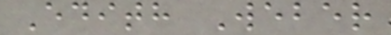Edith Weber
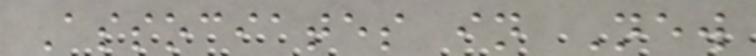Associates in New
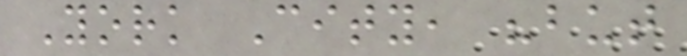York City, "but
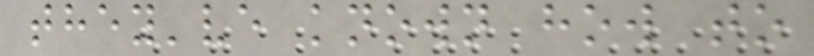they've known how to
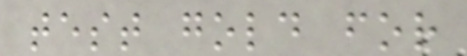test gold for
